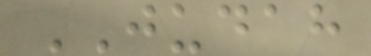JUDAH
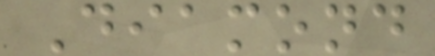Diamond
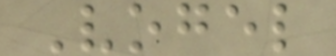Vogel
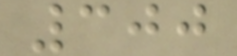300
